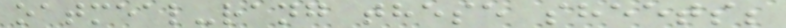oatmeal-rang these sheets;
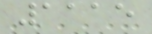1115
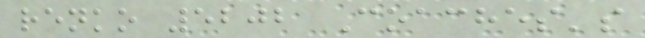renko 5202 Coaches's
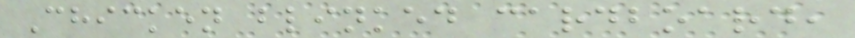Chicken blinked cardboard,
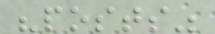"posts"
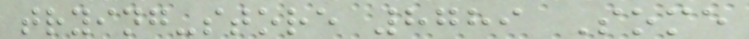trying-store 8789 Some
